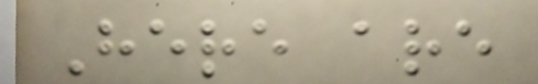Here are
